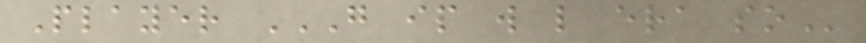Player G IP W L ERA SO
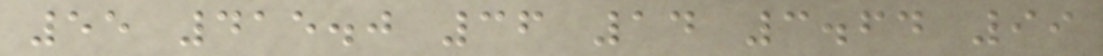55 415.0 36 14 3.64 99
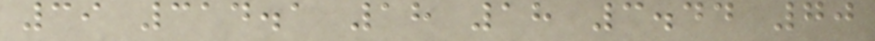39 314.1 18 18 3.44 70
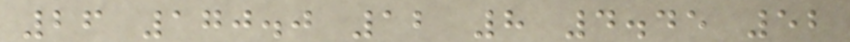26 170.0 12 8 4.45 52
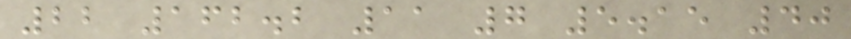22 162.2 11 7 5.15 40
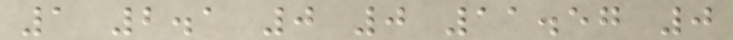1 2.1 0 0 11.57 0
